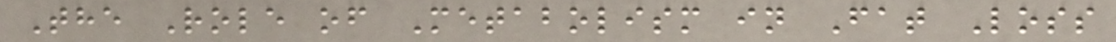The Role of Metabolism in Fat Loss
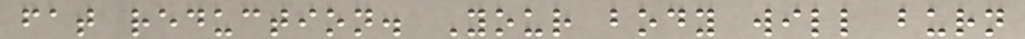fat reduction. Your body will burn
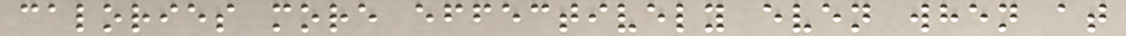calories more effectively even when at
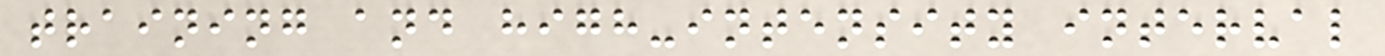training and high-intensity interval
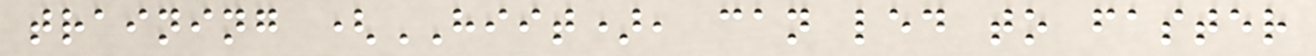training (HIIT), can led to faster
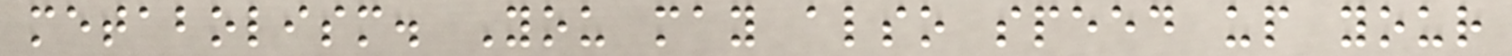metabolism. You may also speed up your
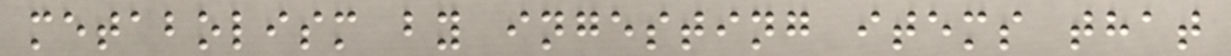metabolism by ingesting items that
